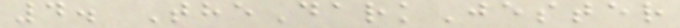4. TheDarkJester
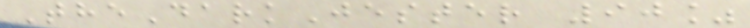TheDarkJester 90%
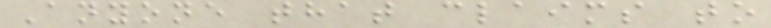Anyone that claims to
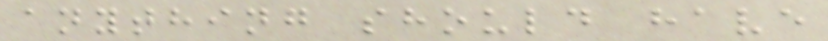anything should have
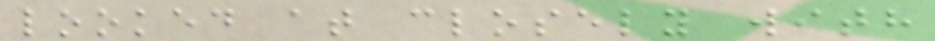looked at closely with
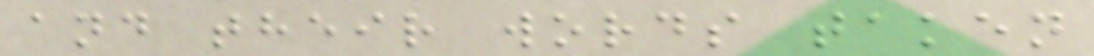and their words taken
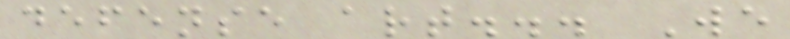defense art... We
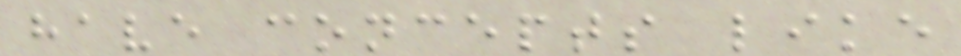have concepts like
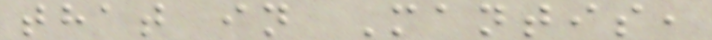that in Mantis,
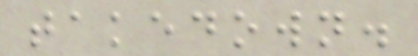takedown.
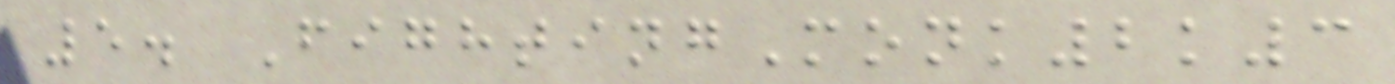5. FightingMonk2k3
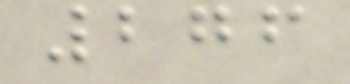276
